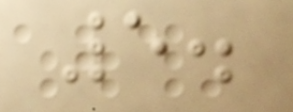5.
